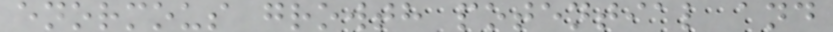enormous growth potential and
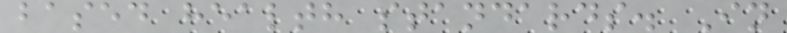based health standards. In
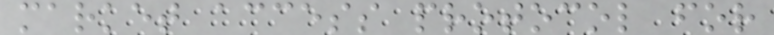market access protocol for
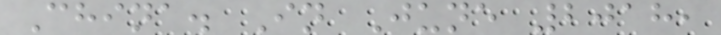China. In June 2018,
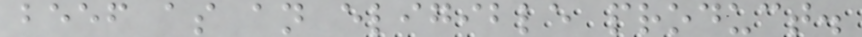beef as an eligible product.
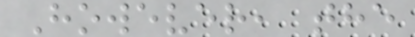However, the
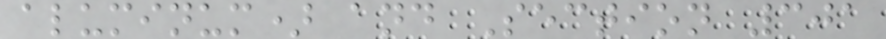aluminum) and Section 301
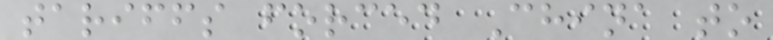tariffs forced China to
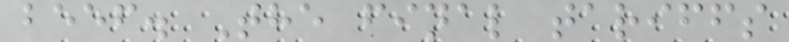beef. The final tariffs
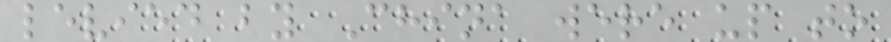levied by China were up to
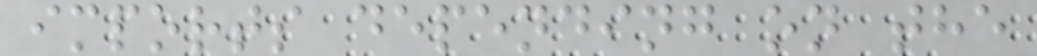imports depending on the
